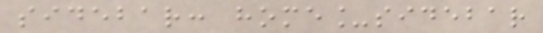sidebar: home_sidebar
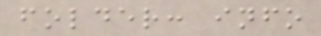folder: info
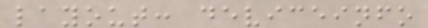layout: deviceinfo
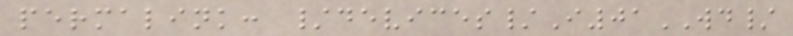permalink: /devices/I01WD/
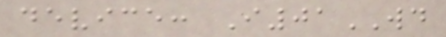device: I01WD
